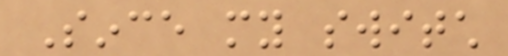Since my switch
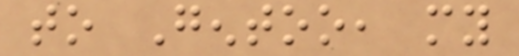to Gentoo, my
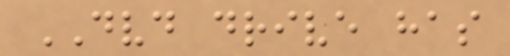DVD drive has
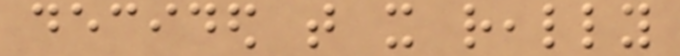decided that it really
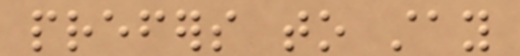prefers to stay
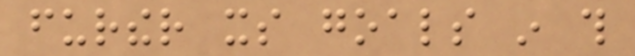further its goals in this
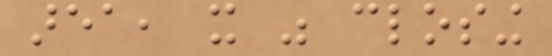area, it was closing
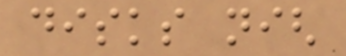disks nigh
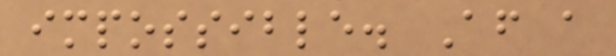impossible. After a
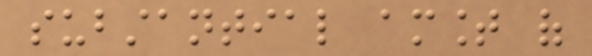substantial amount of
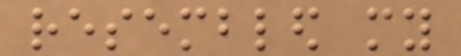resembled my
